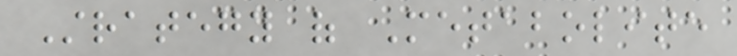Strategy of Metabolite
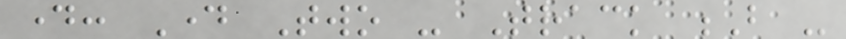day: Day Two - Track B -
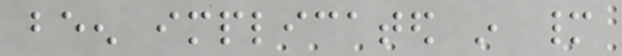been implicated in many
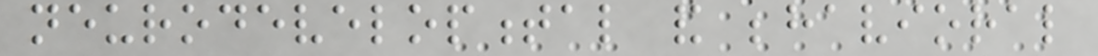neurodevelopmental and behavioral
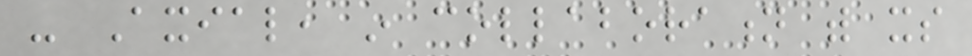- Axial, in collaboration with its
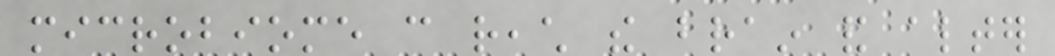microbiome can reach the brain and alter
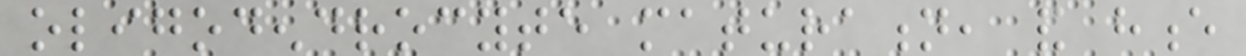oligodendrocyte maturation, and hence
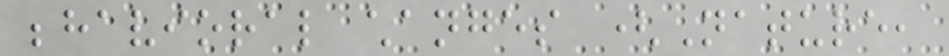behavioral changes (Nature,
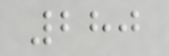280
